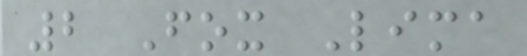2 Fox Lima
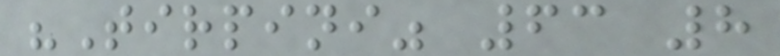"Tirpini" 63 8
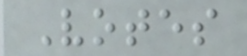Votes
